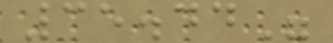35.44"
